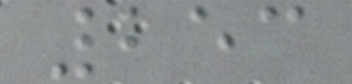253
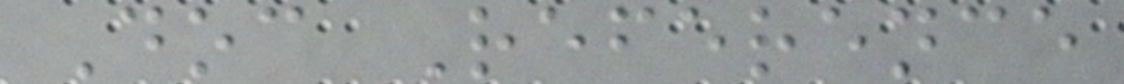Doc Reference
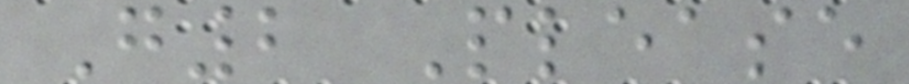G2 Please
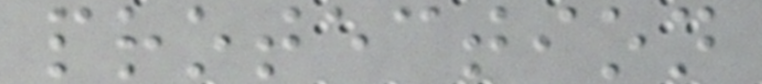protection
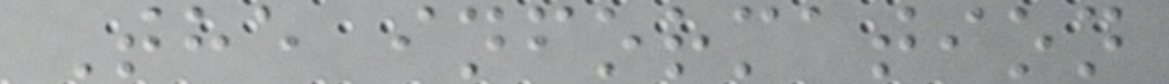The information
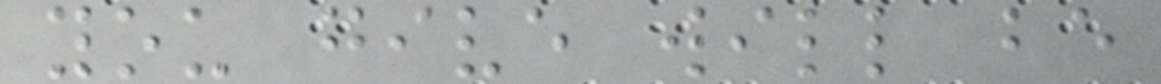you give will be
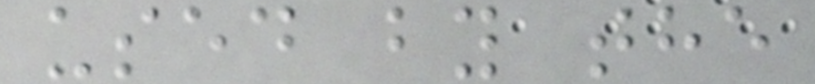used by the
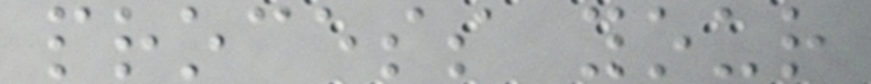process your
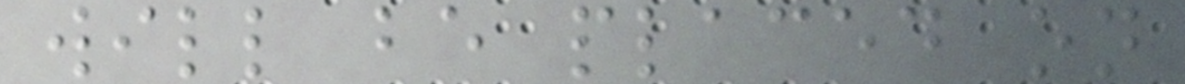will be placed on
